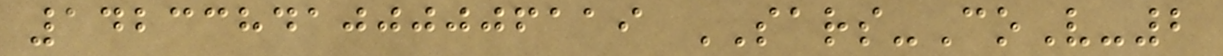14233841000006119 SARS-CoV-2
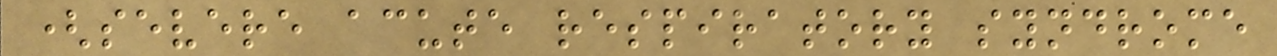(severe acute respiratory syndrome
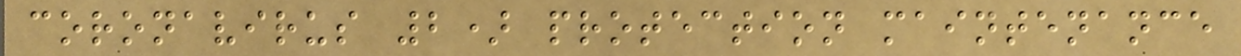coronavirus 2) protection maintenance
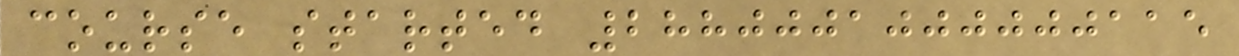course started 2880001000000115
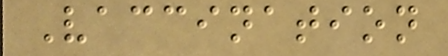Vaccination
